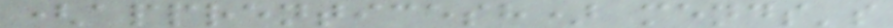(apprenticesh) mends's
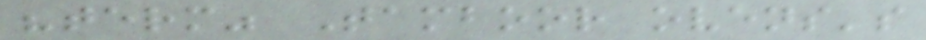"term" Tamboor ovens's
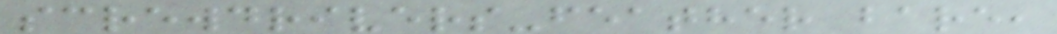screwdrivers-feather bare,
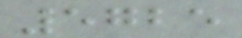5725
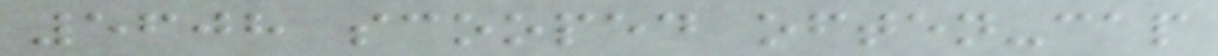5608 scooped often-cap
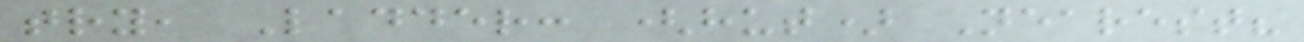try, Ladder: (hut) Nearest?
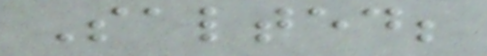Salted;
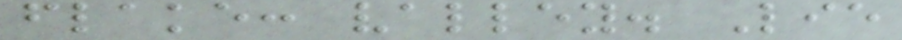flake: valley. Lie
